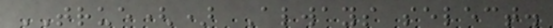TRUE() Always select.
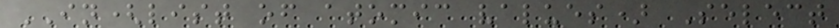IN(list of atomic values) Select
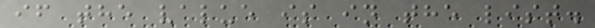if the value is in the list.
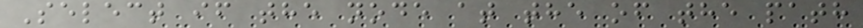Select if the node at the of the path
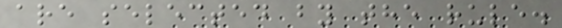are selected by the rule.
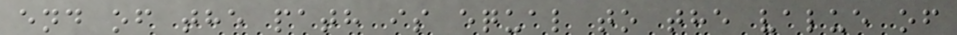end of the path is equal to the value of
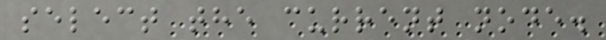select the current node.
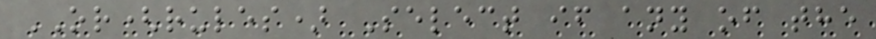OR(rules) Select if any of the
